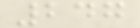247
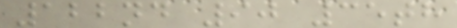122nd 90 35th
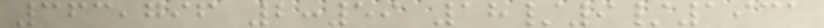363,796 2:59 18/9/1931
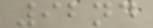92nd
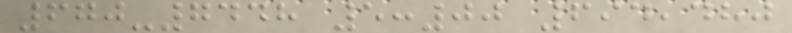670-7448 5:00 694,480
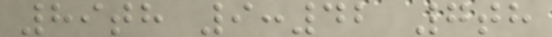89th 9:42 7th
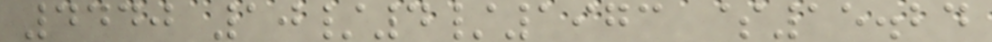4440 10/4/1973 $15.24
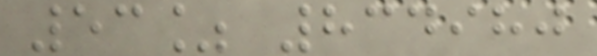53% 834980
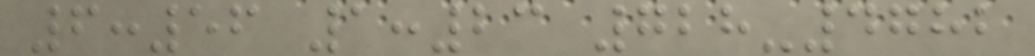6:56 1:23 728-4782
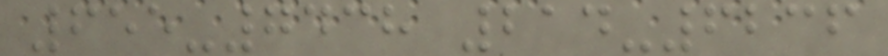655-7438 214-6236
